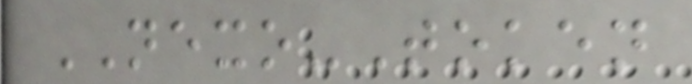NEXO-Token
